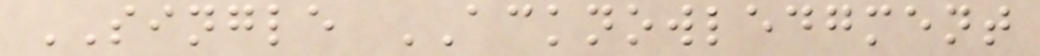SINGLE ACKNOWLEDGMENT
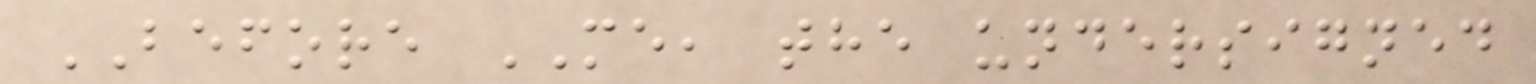BEFORE ME, the undersigned
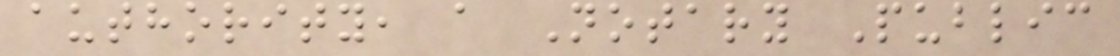authority, a Notary Public
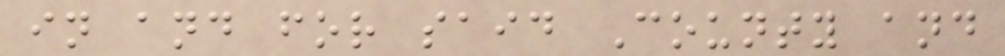in and for said County and
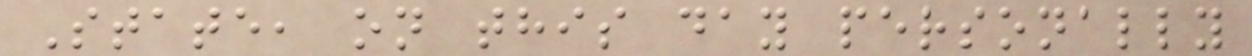State, on this day personally
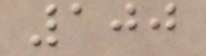100
